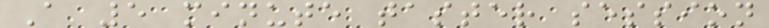A 5 minute taster session
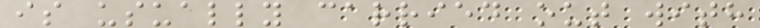is usually carried out with
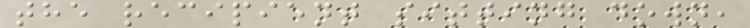the recipient sitting down,
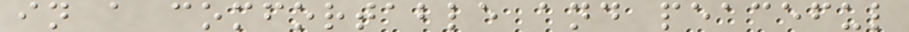in a comfortable and peaceful
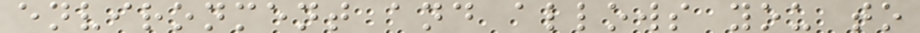environment and allows you to
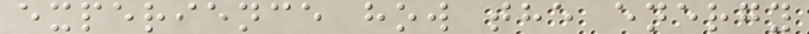experience how the energy
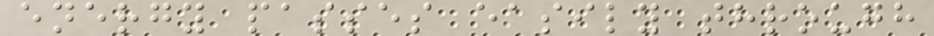energy passes easily through
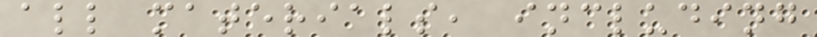all materials, including
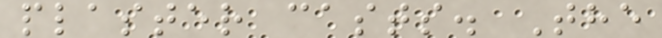plaster casts. The
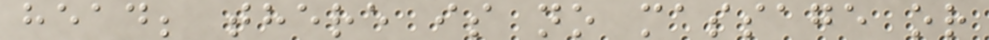head; there is no massage or
